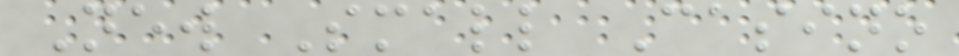New Small Casino
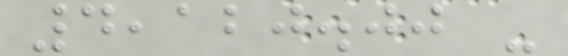4,120.00 -
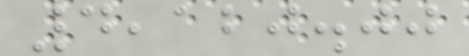4,120.00
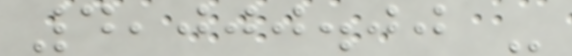4,000.00 -
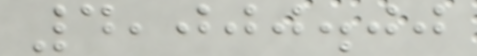4,000.00
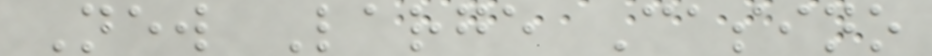New Large Casino
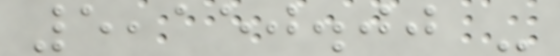5,150.00 -
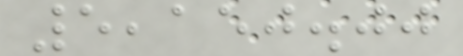5,150.00
